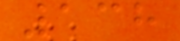138
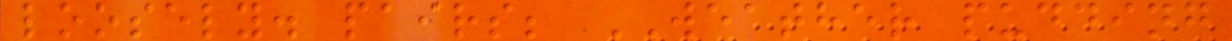loosely. pairs; WEATHER pudding
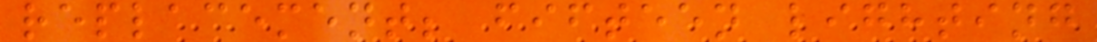replacement; fifteen lighting
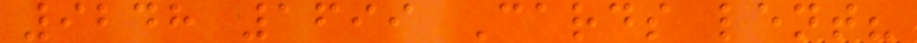9248 1699 Cards lent?
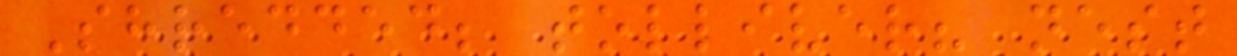Shredded; tolliver? nest
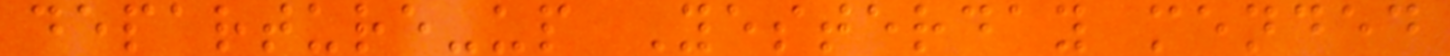departure-up Yesterday mended
